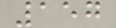157
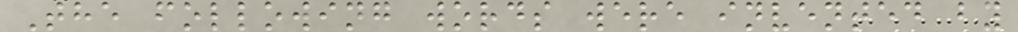The following words were invented by
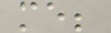me;
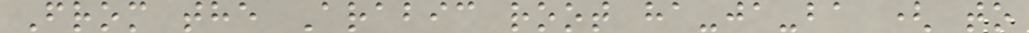From the Arabic root ha-ja-ba ( to
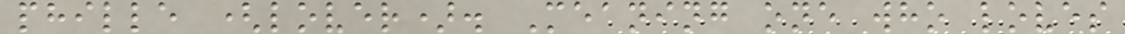phille (lover). Meaning one who loves
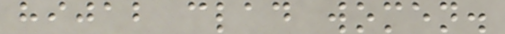hijab clad women.
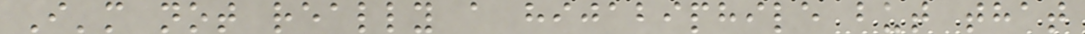I'm not really a hijabiphile but that
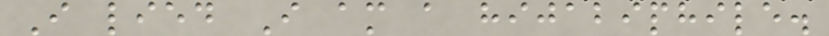I lied I am a hijabiphile.
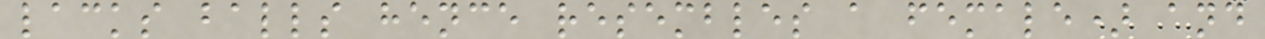lacks balls hence resembles a female) and
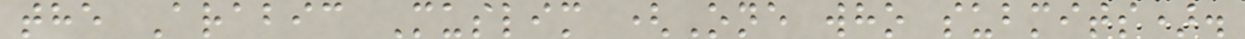the Arabic Muslim (One who submits).
